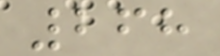268
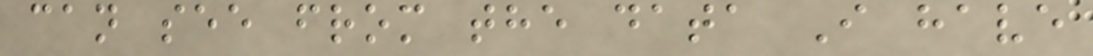can see from the data I have
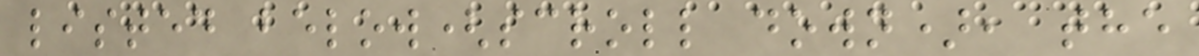listed below(scroll down), the
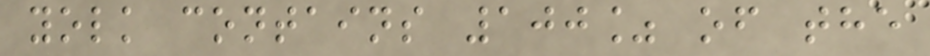yolk contains 100% of the
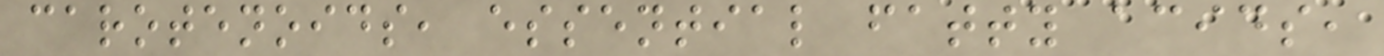carotenoids, essential fatty acids,
